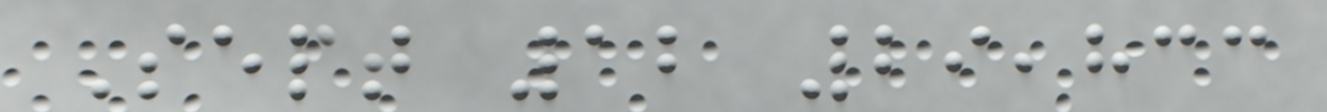Sept 12 29,833
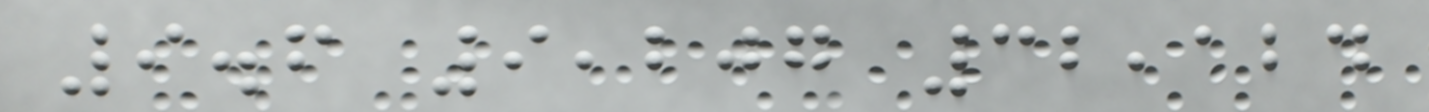9.6 9,207 32,124
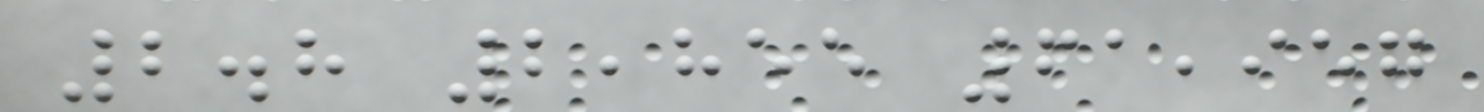2.8 2,855 61,957
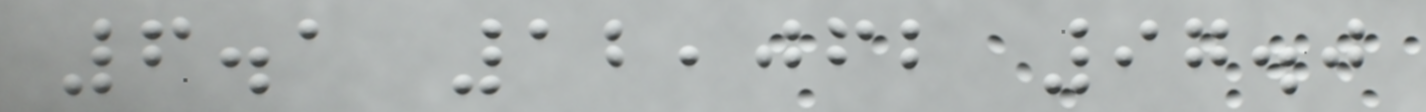6.1 12,062 97.0
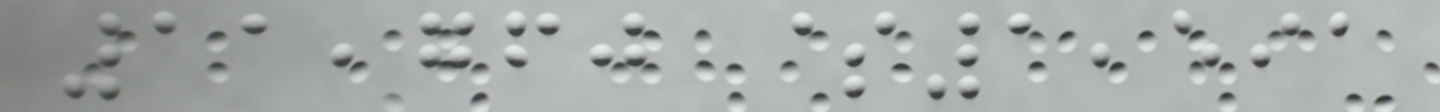11,760 $1,591
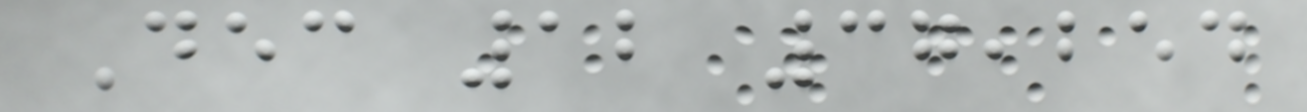Dec 12 37,254
